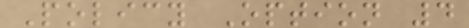Policy Option 4
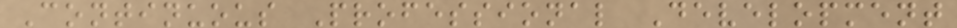Continuous Professional Development
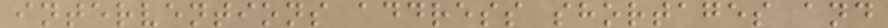interventions address shortages and
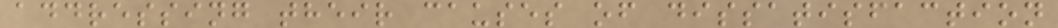addressing their causes of dissatisfaction
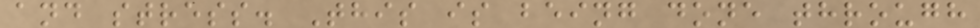and stress. This is being done through
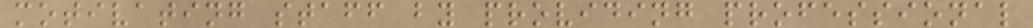motivating staff by providing professional
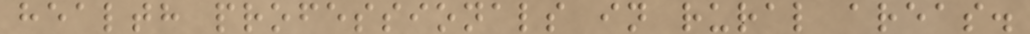health professionals in rural areas.
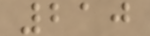210
